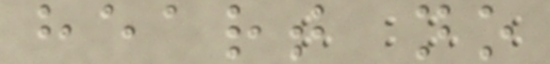heart no
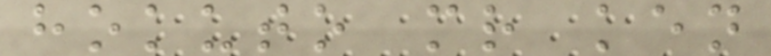hokuto mr ken
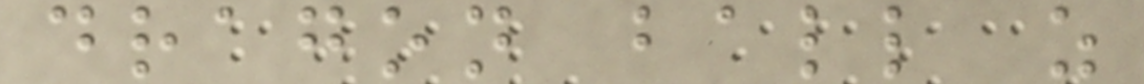dragon ball z
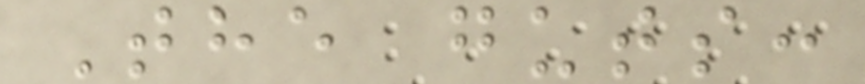The guts:
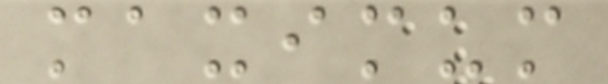maximum
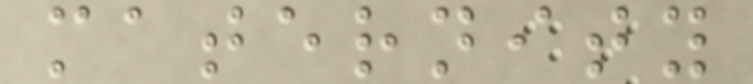maternity
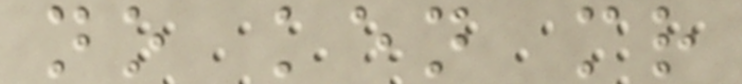no ken mr
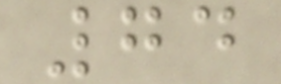74
